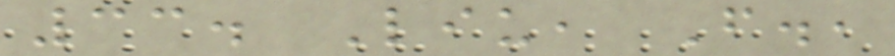33. Liu, F.,
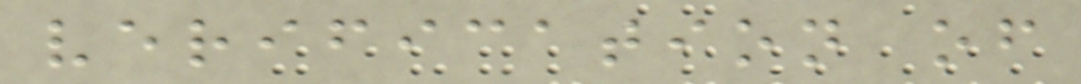verification of
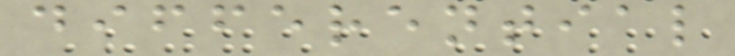differential
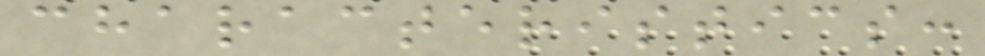characteristics:
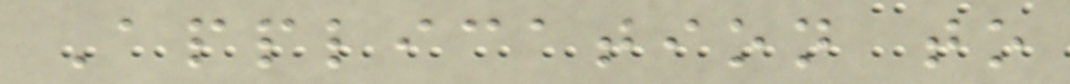Application to
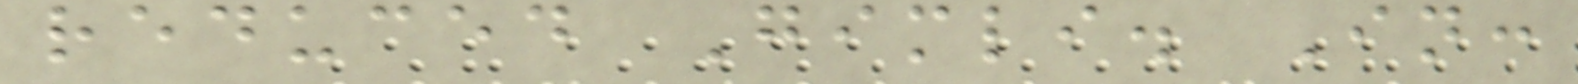reduced Gimli. In:
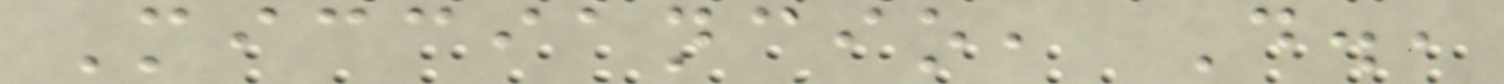Micciancio, D.,
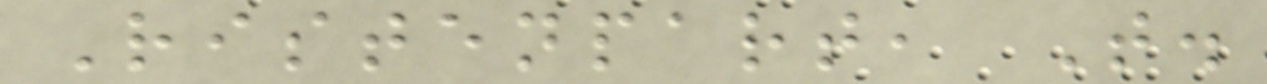Ristenpart, T.
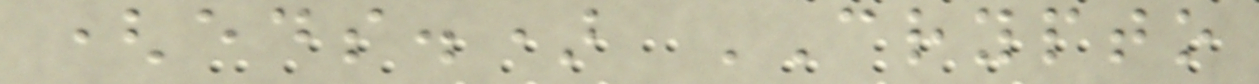(eds.) CRYPTO
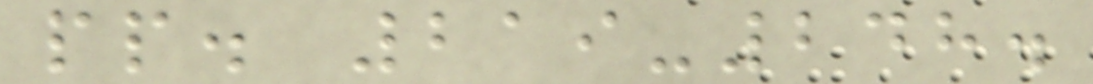pp. 219-248.
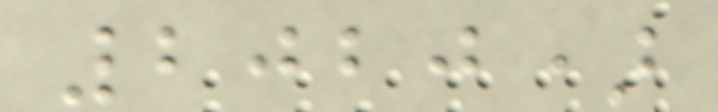2020)
